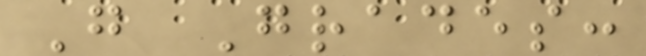G Grades:
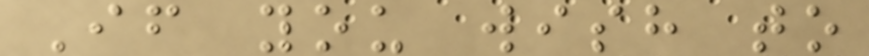If you wish to
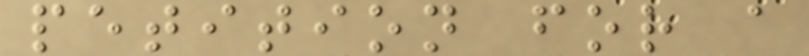petition for a
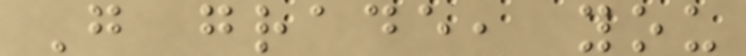G grade, you
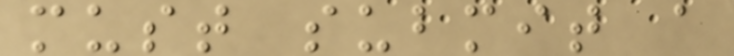must submit a
